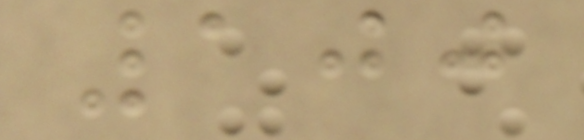100
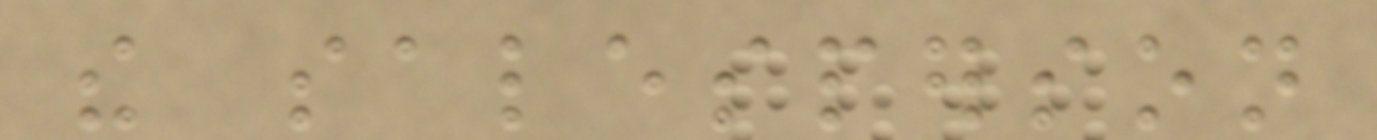the salesperson
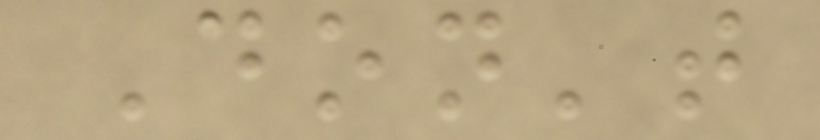Don't
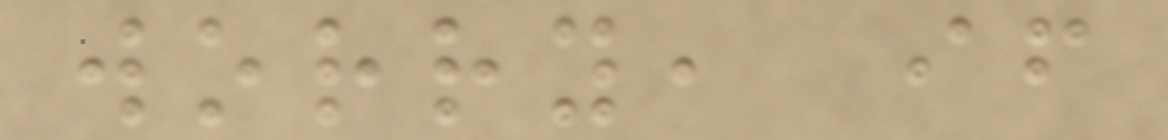worry, if
